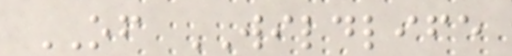OF WILDLIFE
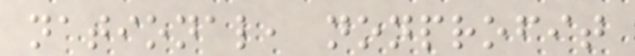national, nonprofit
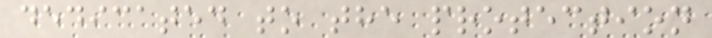dedicated to the protection
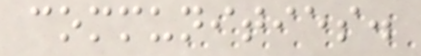communities.
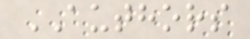AUTHORS
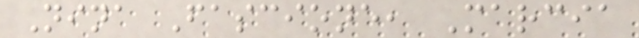Nina Fascione, Marcia
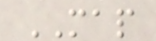MAP
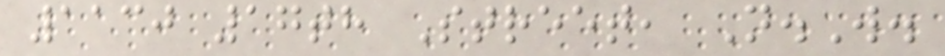1130 17th Street, N.W.
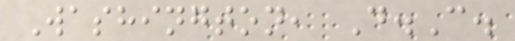Washington, D.C.
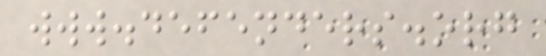www.defenders.org
